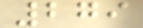279
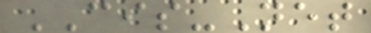CIS-Net
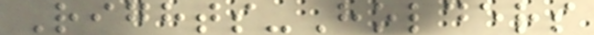Rights-Holders
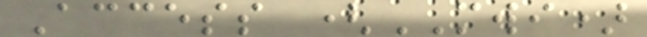Access (MWI)
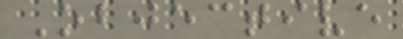Objective
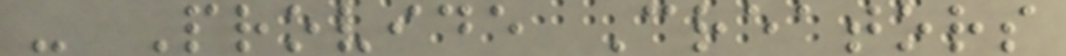- Provide Creators
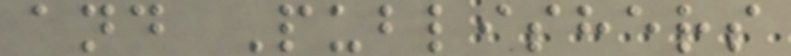and Publishers
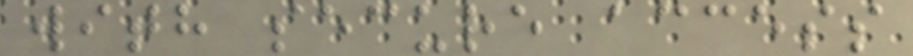with secure access
